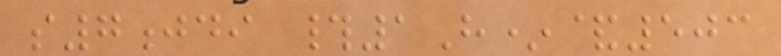s7jdi #1H*&503
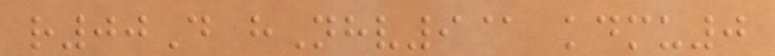r00D hNhv9@ kdmu0
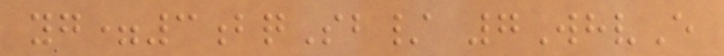yg=3bqSb/ 7WhvE
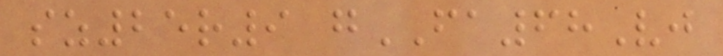sz25r9 gFA68Vj
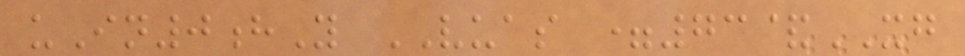uIn0hY VUAS =73&XG
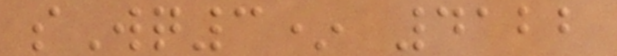sWq3* 4122
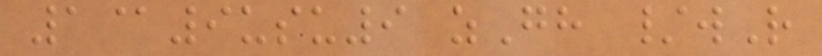1@9usu9 zGh /wR
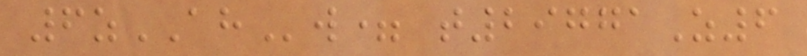6zAHw= t29771Z6
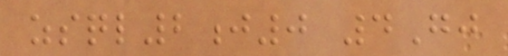zsql2j0 4Gj
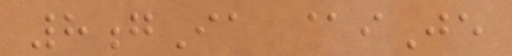8gIa @iJe
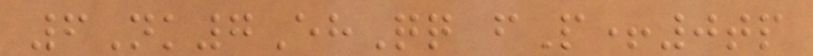6Nk7EhQq fP+0tp
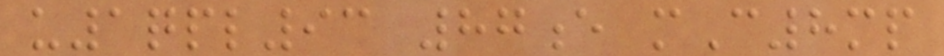u1qpl93 87e mC8mp
